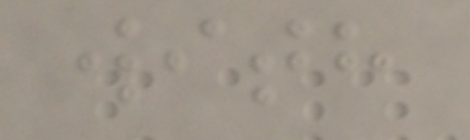with
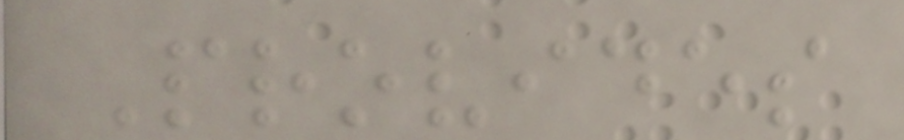Provides
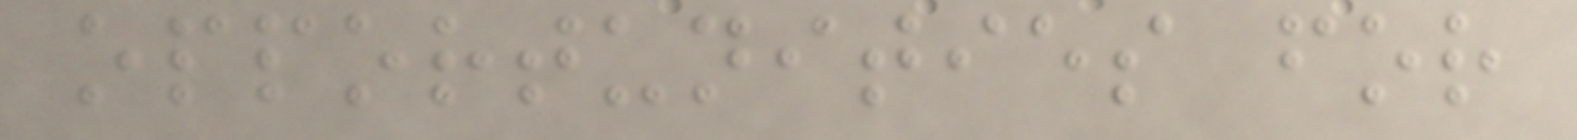opportunities for
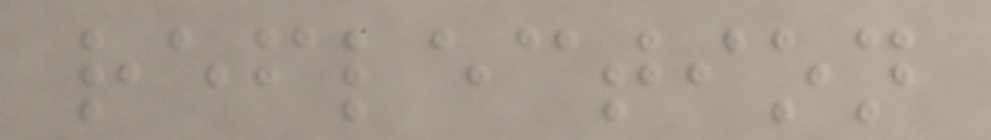reflection
